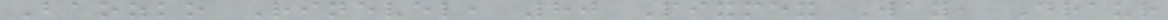Baozko Rinevel, 80 Pixmex Way, Draur
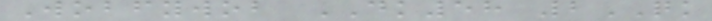Wobfywob DK58 2QK
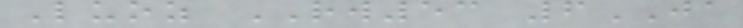Luoz RW53 6JA
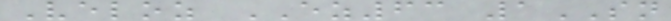Veloz EZ63 1SN
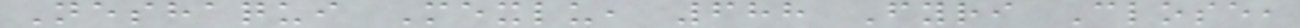Neshaqui Mexlu, 688 Fyri Close,
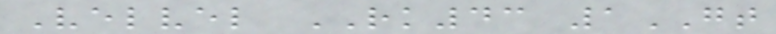Velvel RK43 1GT
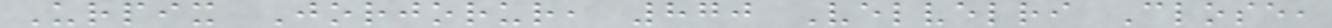Urpix Jorjorur, 870 Velvelri Close,
